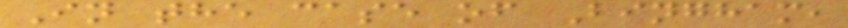In the case of Bingham,
